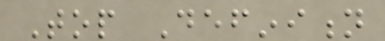Top Definition
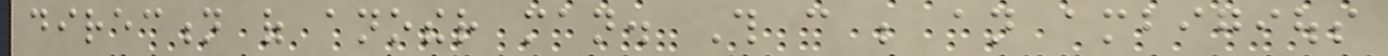direction of another man. This can be an ambigious
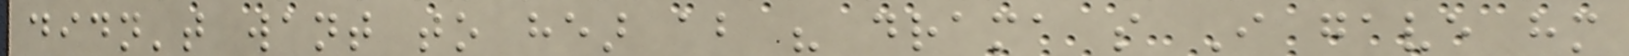didn't want to hear about his drama so I gave him
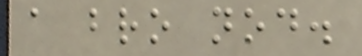a bro nod.
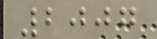2007
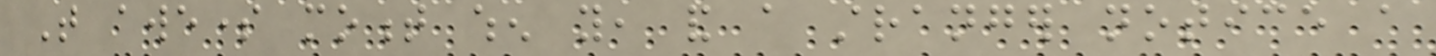That awesome moment when you, and a stranger notice a
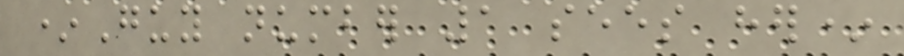*Guy number 1 sees her*
